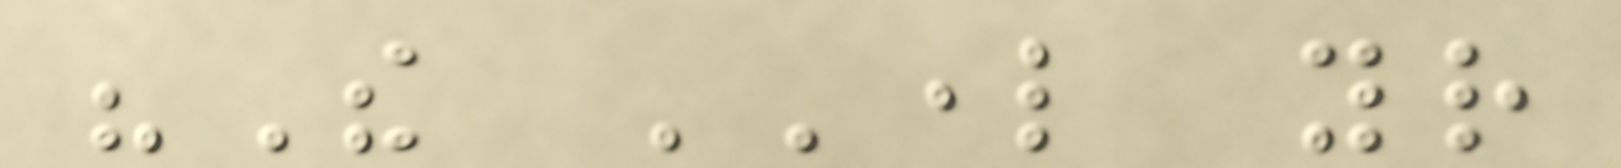"The LORD your
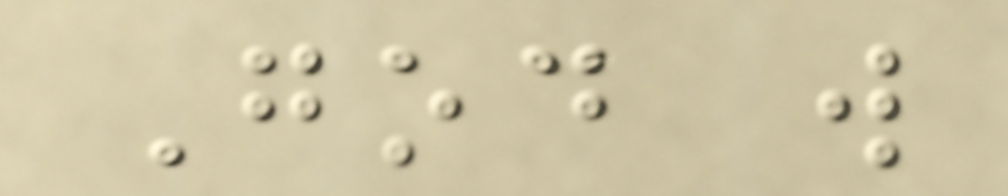God will
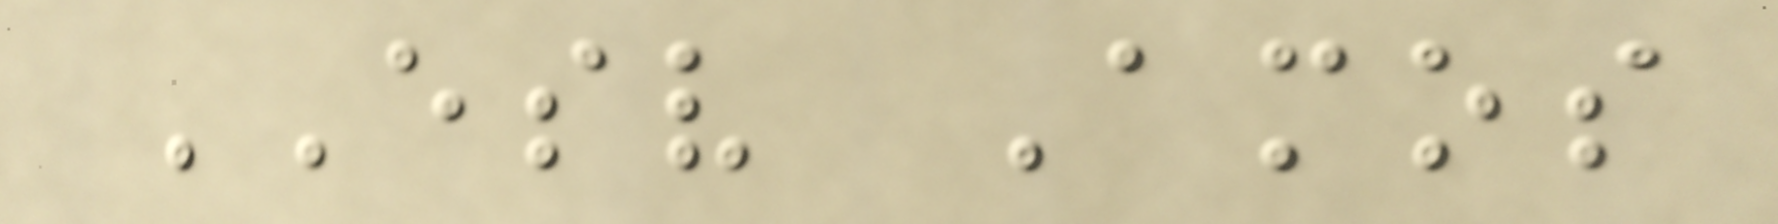ESV Amos
